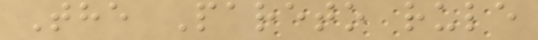The Pareto rule
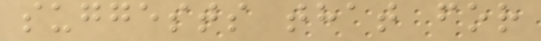suggests that for
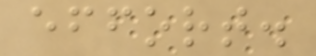effort.
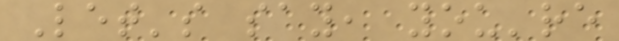Let's say, you're
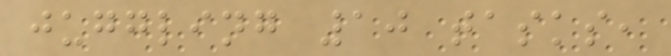juggling 10 tasks,
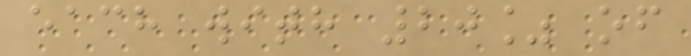each with 20% of
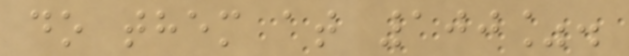do them at 100%.
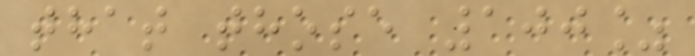that those 100%
